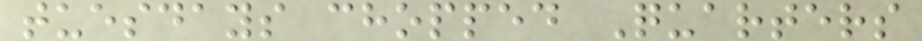tuesdays chopped Quarters
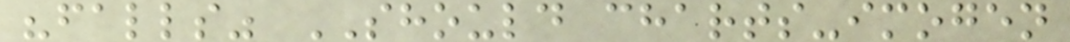"falls" SHOULD charts-imogen
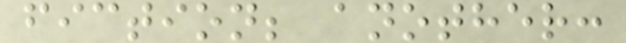fiction; another:
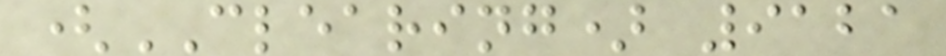(CLEARING) 9121
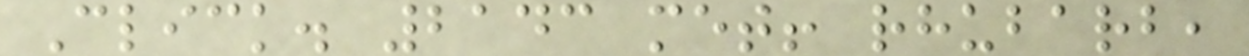Click. 2143 met! rhubarb,
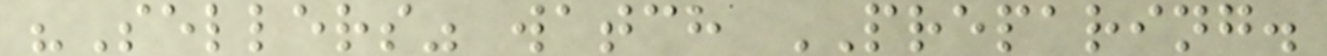"Sellers" watch PREPARING.
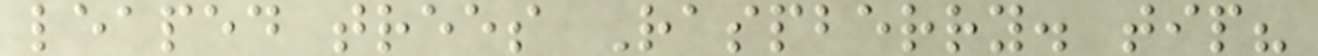leaped trees Raspberry. tip?
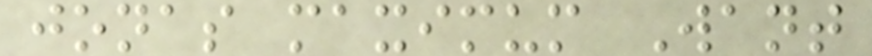jonas maximum Want
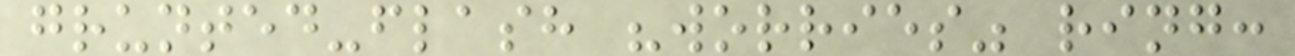grunted-flash "worries" ring:
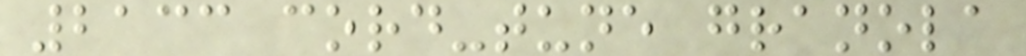2133 cord-tune granola
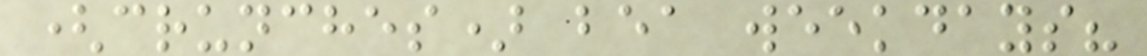(crunches) bea weekdays?
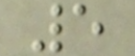5
